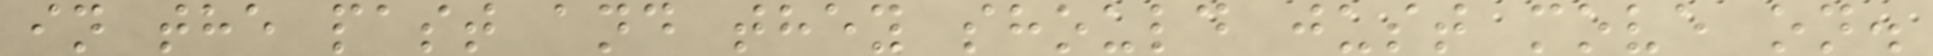in the past and they should just move on.
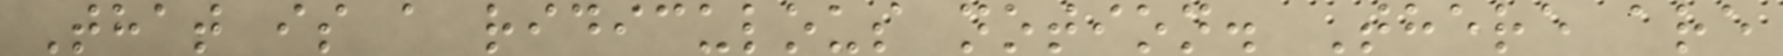That is a ridiculous notion. There are
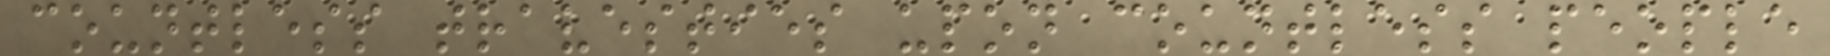countless travesties upon countless people
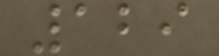129
